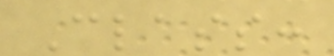Class:
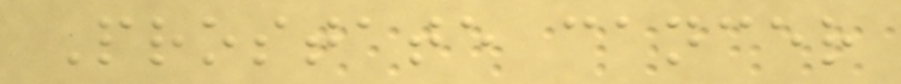Prostate cancer
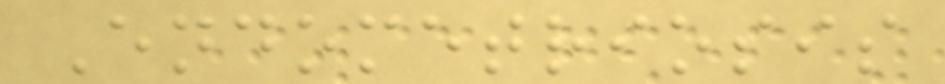Endometriosis
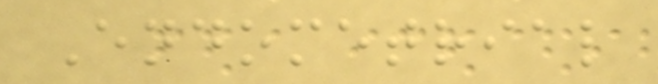Endometrial
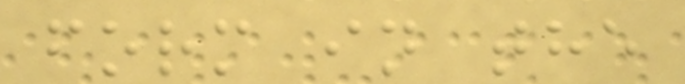form in the
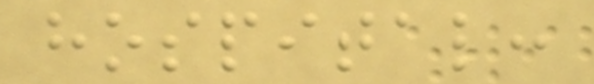hospital:
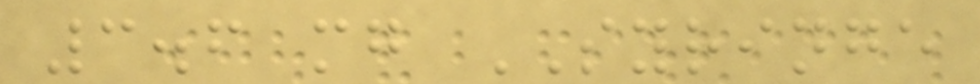3.6 mg SYRINGE
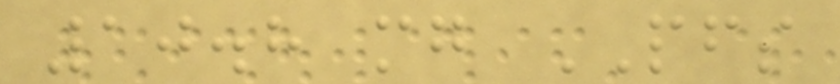10.8 mg PFS
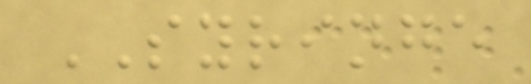SYRINGE
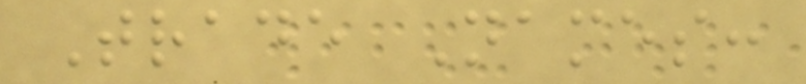Trade Names:
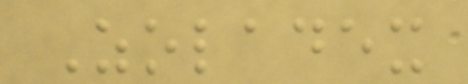Zoladex
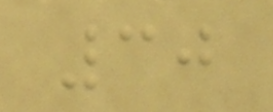30
